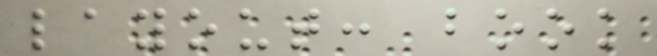layout: book
